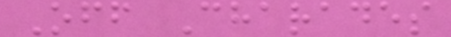Off Charades
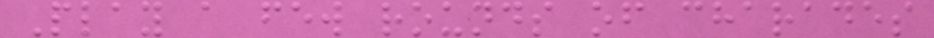Play a few rounds of charades
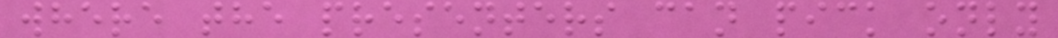where the presenters can pick only
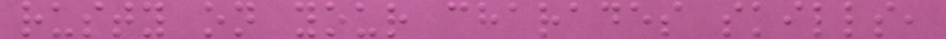rusty on your charades skills,
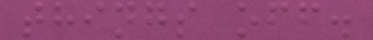things off.
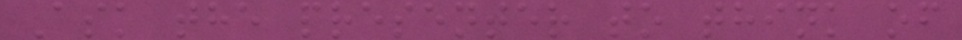Ask the presenter to think of
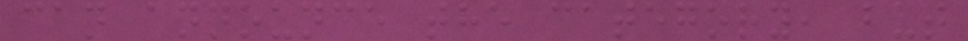can announce the category, but
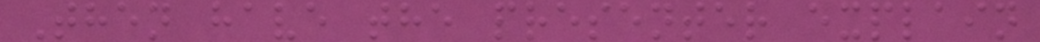Then have the presenter explain
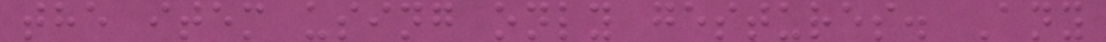the item using only gestures. Any
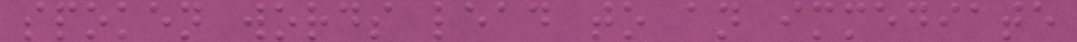spoken words lead to an immediate
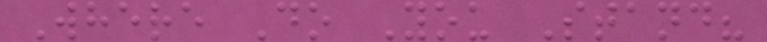Where Do You Stand?
